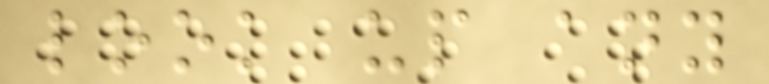look up any
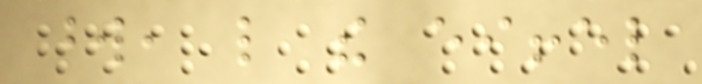word, like the eiffel
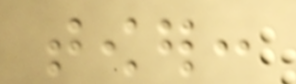tower:
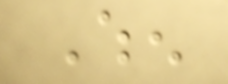When
